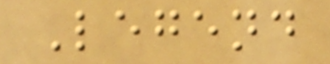Legend
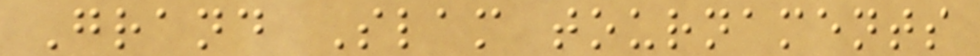Grand Slam tournaments
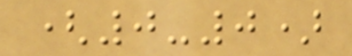(0-0)
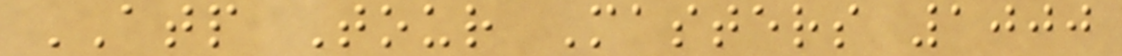ATP Tour Masters 1000
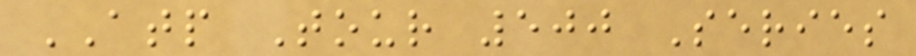ATP Tour 500 Series
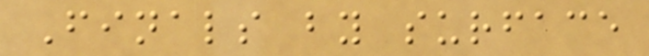Finals by surface
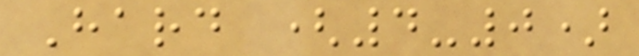Hard (4-0)
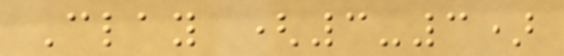Clay (3-3)
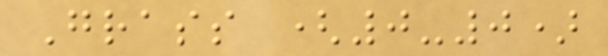Grass (0-0)
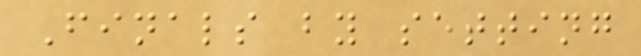Finals by setting
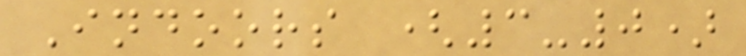Indoors (3-0)
